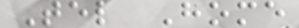Tel Home
